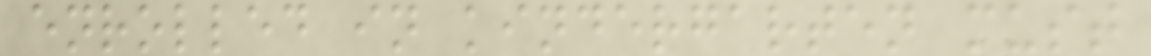enrolled in kindergarten must
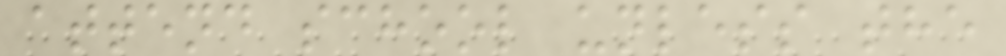attend school unless the
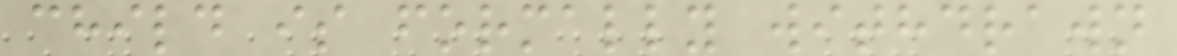child is formally withdrawn
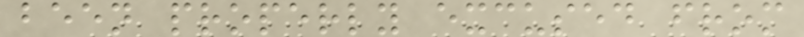been properly excused from
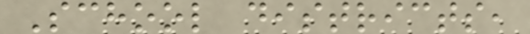School districts,
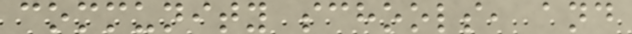community schools, and
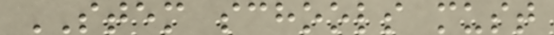STEM schools must
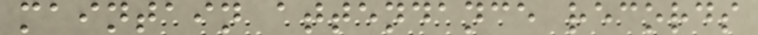maintain attendance records
